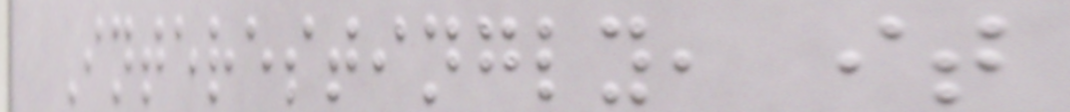Interestingly, it
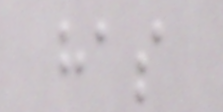has
